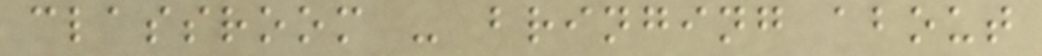classroom - bringing about
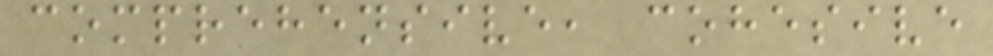comprehensive, cohesive
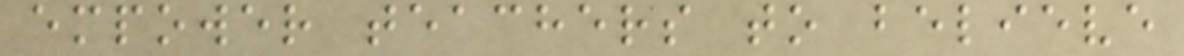empower teachers to believe
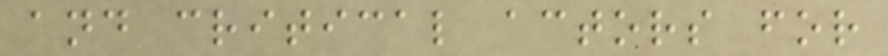and critical actors for
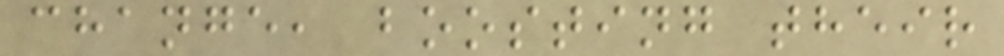change, boosting their
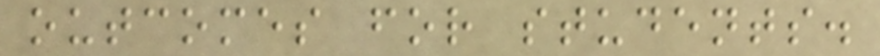outcomes for students.
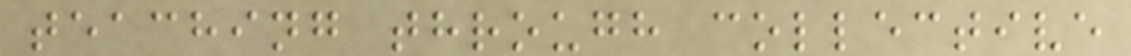teaching through collective
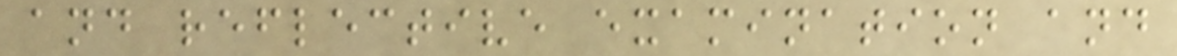and reflective examination and
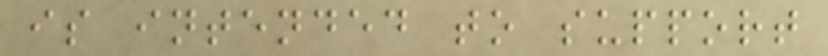is intended to support
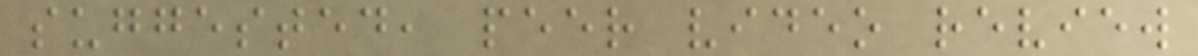suggested, peer video review
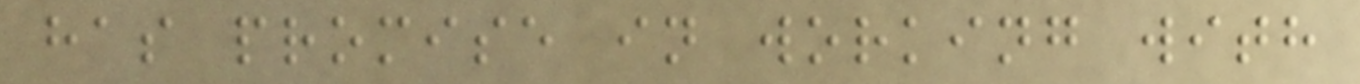has promise in working with
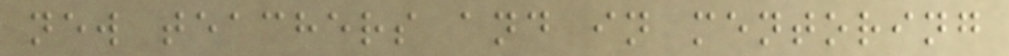new teachers and in mentoring
